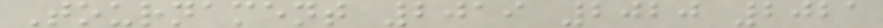Tournament 2019 2020 2021
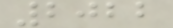2022
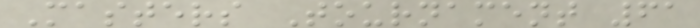Masters Tournament 61
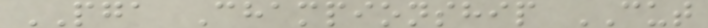PGA Championship CUT
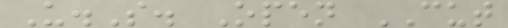U.S. Open CUT
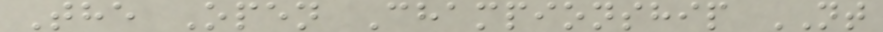The Open Championship NT
